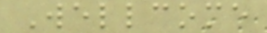Wellcome
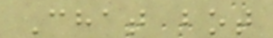Chat bot
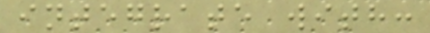integrate with:
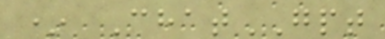* ChatGPT
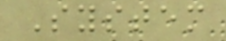System
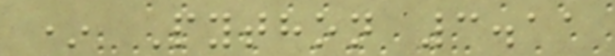* Python 3.11
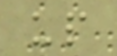up
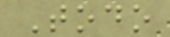Todo
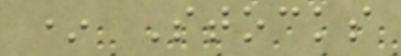* Stocks
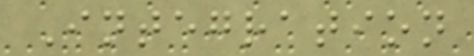Integration
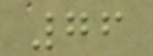76
